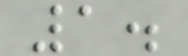1.
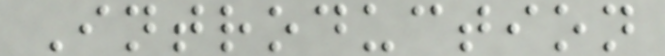Introduction
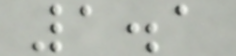1.1
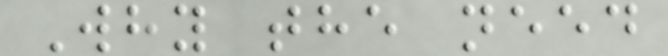Why the need
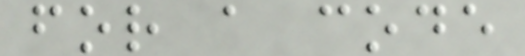for a code
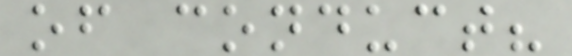of conduct?
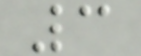3
